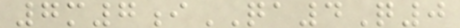7m7iQA4Q0
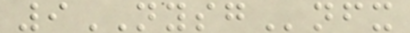9NYSGnfx
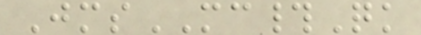JmsMC#Qk
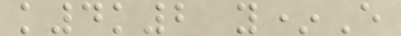k4k2 y*E
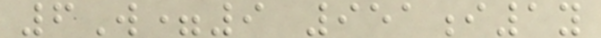6W=9 951i1y
